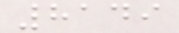8149
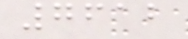7612
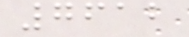7612
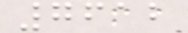7612
